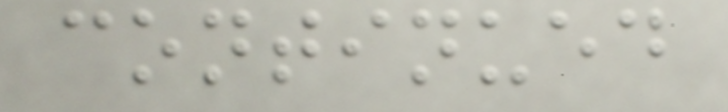continued
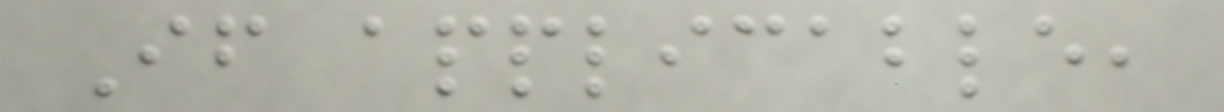If applicable,
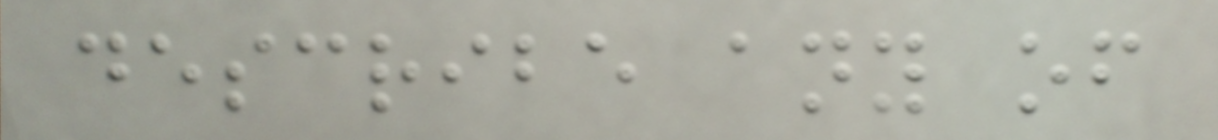describe any of
